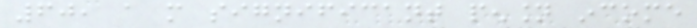60, a more significant pension income
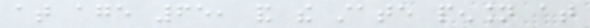at age 65, and the state pension at
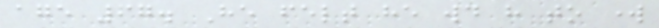age 67. He felt he would have to work
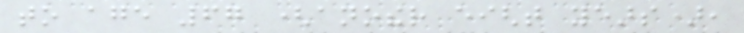to age 67 (another eight years),
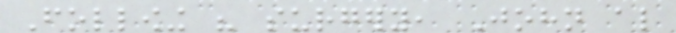Following his surgery, John also
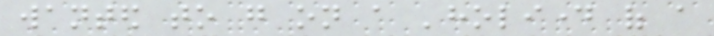wanted to go on a 'holiday of a
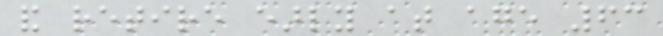and retire early at age 63
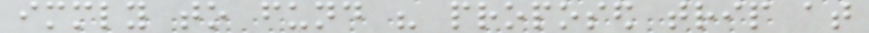immediately to fund his proposed trip at
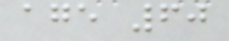age 60
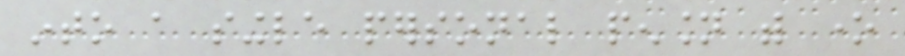into a single personal pension with one
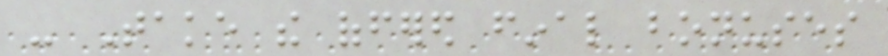- Take the offered final bonuses
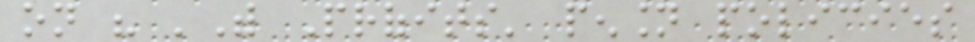on his 'With Profits' pension policies
